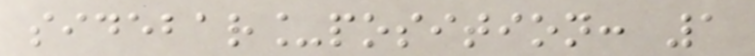sidebar_position: 1
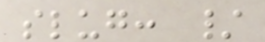slug: /
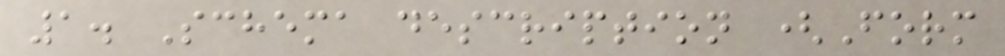1. Schema description (Form
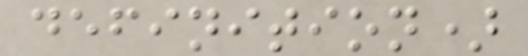definition)
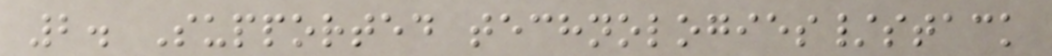2. Supported technologies/stack
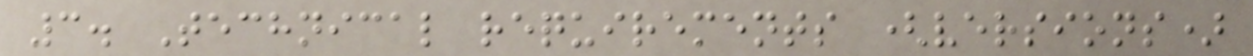3. Technical requirements (versions)
